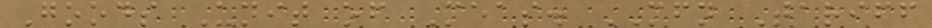Goods Unit of Meas. MFN Tariff
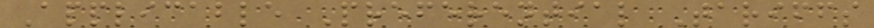Applicable Preferential Tariffs
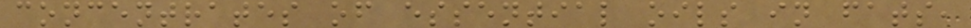concentrates of essential oils in fats,
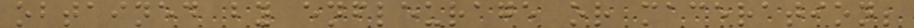obtained by enfleurage or maceration;
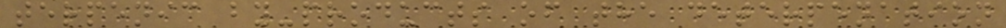terpenic by-products of the deterpenation
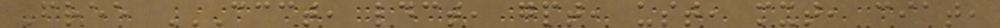Free CCCT, LDCT, GPT, UST, MXT, CIAT,
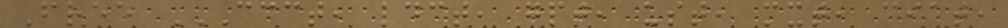Free CCCT, LDCT, GPT, UST, MXT, CIAT,
